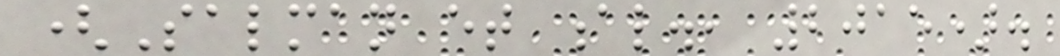(Salman et al., 2015).
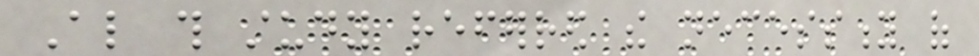Also this study referred the necessity of
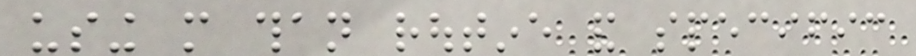using more than routine and specific
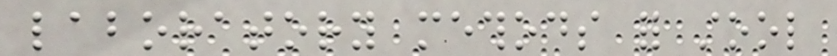laboratory methods for stool
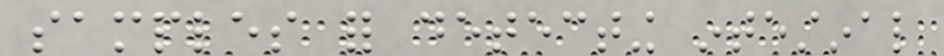samples for detecting intestinal
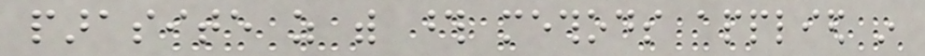parasite as with those methods applied in
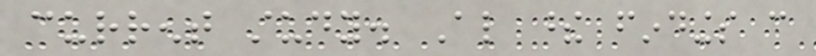current study. Also these findings can
